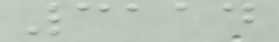3114
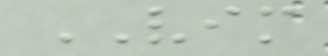VIM
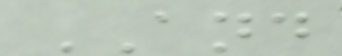AND
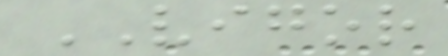VIGOR
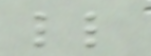ll
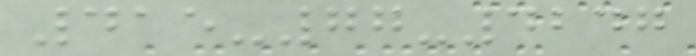415-77-4247
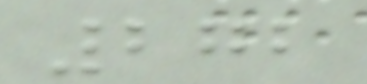272
